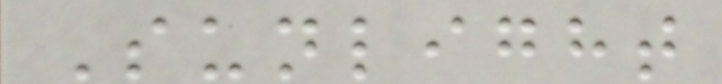Sunlight
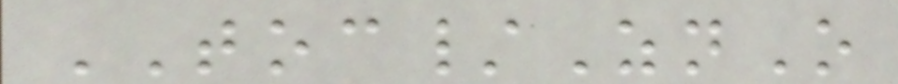TOC/ZnO
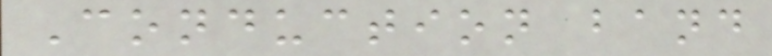Conduction band
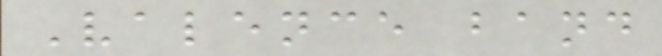Valence band
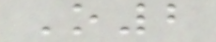O2
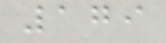179
